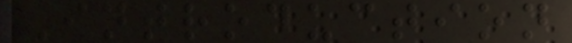Introduction
